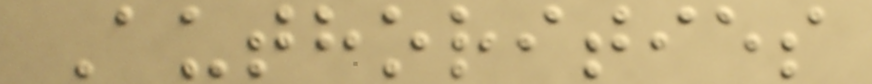Authorities
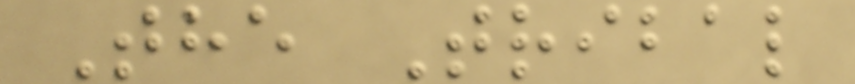The Tribal
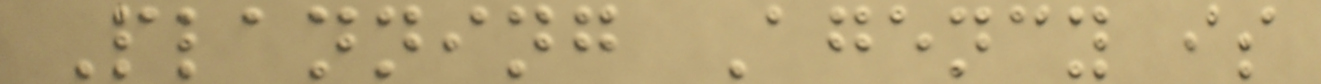Planning Agency is
